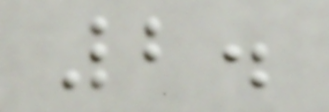2.
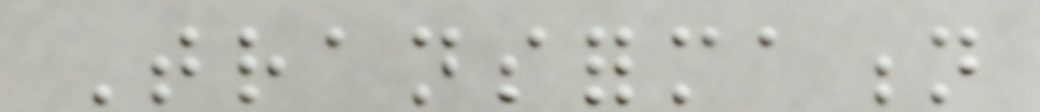Transformation
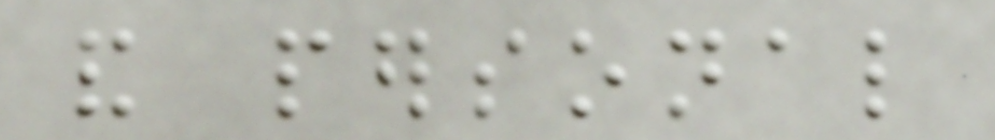and personal
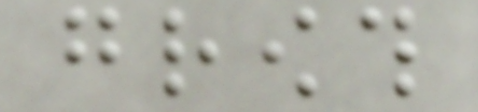growth
